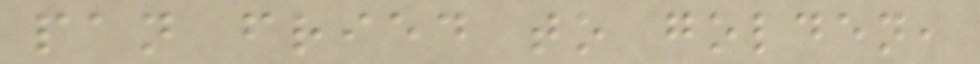pan fried to golden,
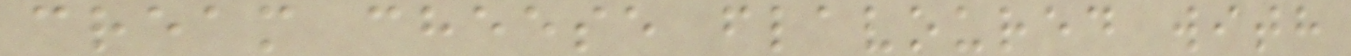cream cheese flavoured with
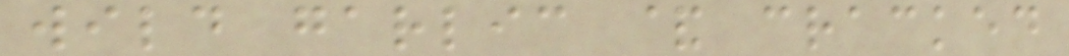wild garlic & cracked
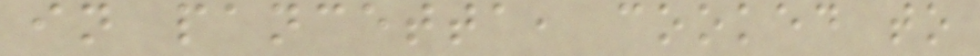in pancetta, cooked to
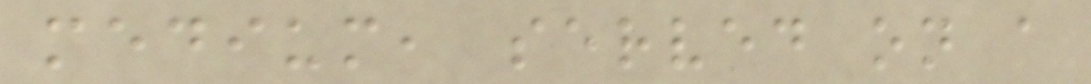medium, served on a
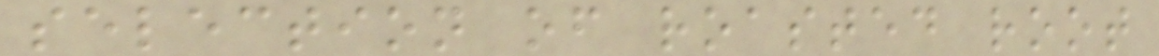selection of roasted root
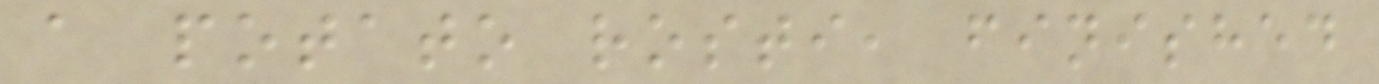a potato rosti, finished
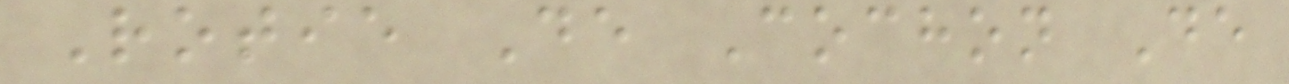Rotie De Cochon De
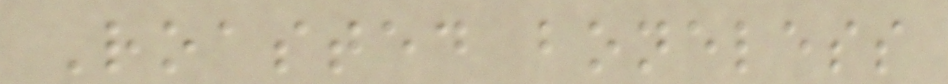Roasted boneless
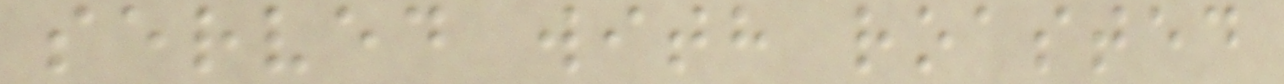served with roasted
